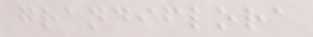grandiflora
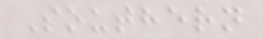Southern
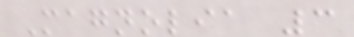Magnolia 3
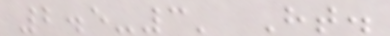2.5-3' Ht.
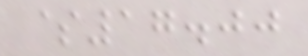$17.00
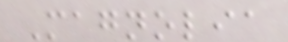Magnolia
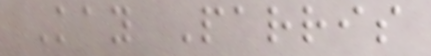Kay Parris
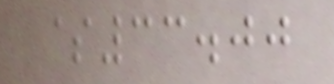$33.00
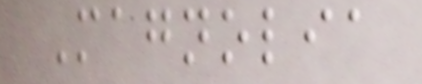Magnolia
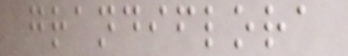grandiflora
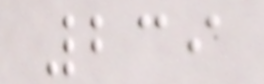239
